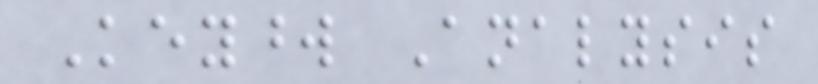Keyword Analysis
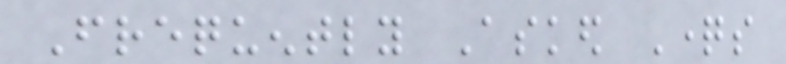Frequently Asked Questions
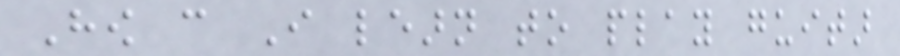How can I learn to play guitar
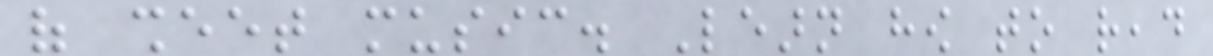of sheet music. Learn how to read
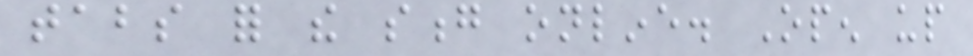tabs for the song online. Open up
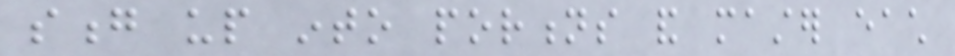song up into portions and master each
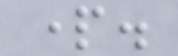part.
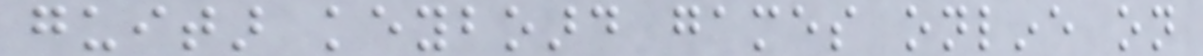guitar keyboard games online on
